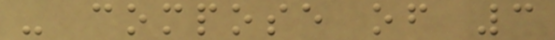- compose of 3
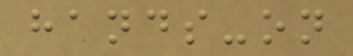hands-on
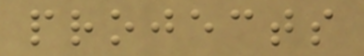projects
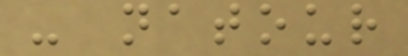- natour
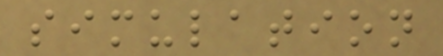simulation
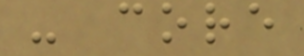- core
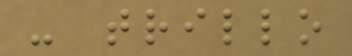- trillo
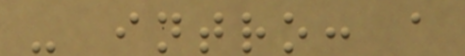- intro: a
